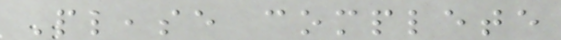Please complete
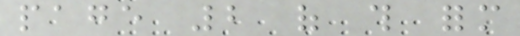page 2 of this form
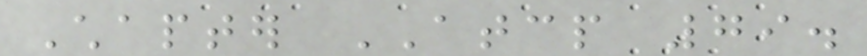Chapter ATCP 79.
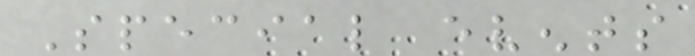Special events
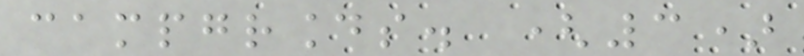campgrounds. (3)
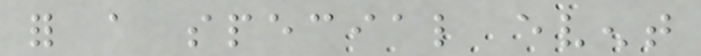for a special event
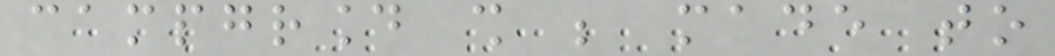campground shall be made to
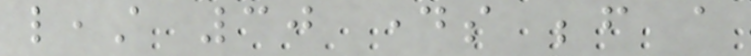least 30 days before a
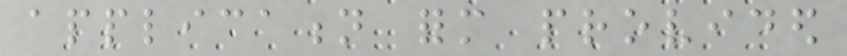application form provided
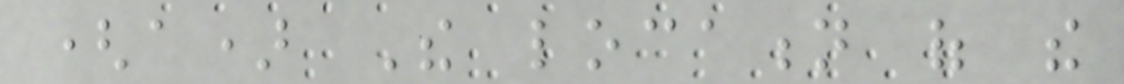(a) The location of the
